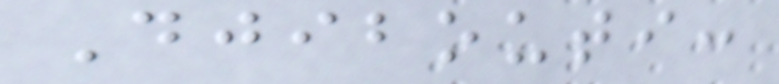Djibouti:
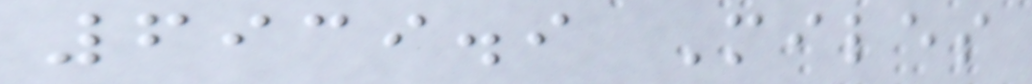6939.9 Miles
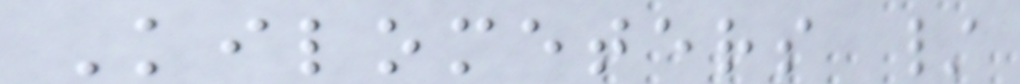Kilometers /
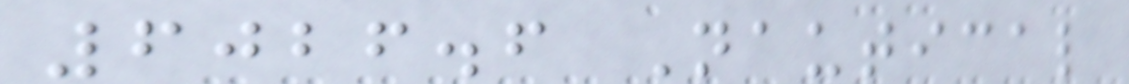6026.6 Nautical
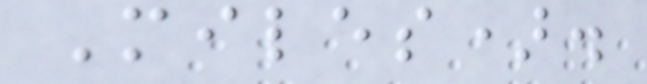Miles).
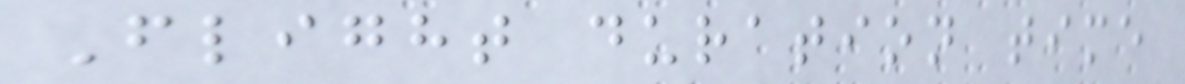Flight duration time
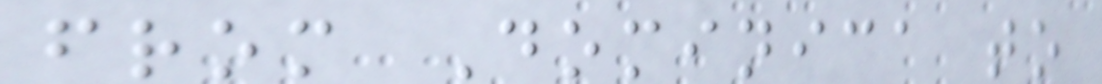from Dominica to
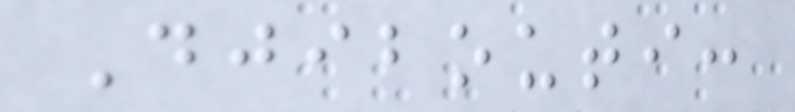Djibouti:
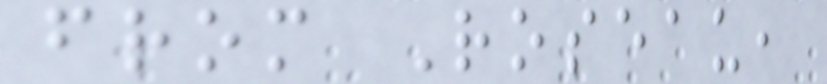from Roseau,
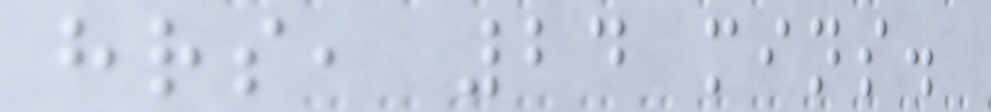hrs, 24 mins.
